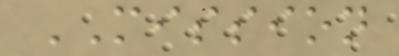MISSION
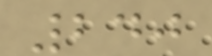240
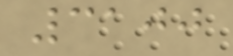3100
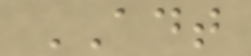ADT
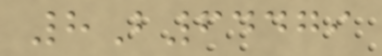8B64479
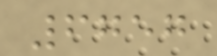6757
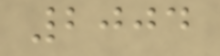2004
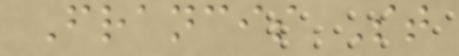Francis St
